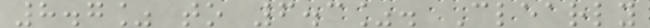8.7% to 6.3%. Clearly
